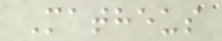Matheus
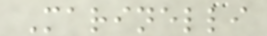Marinelli
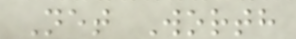Net Worth
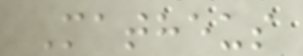Matheus
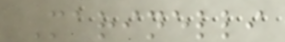Marinelli
